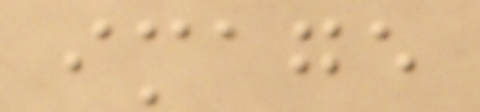image
